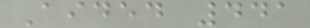Aided 441
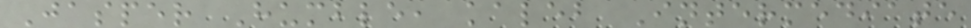Jasper Humble, kaleb Intermediate
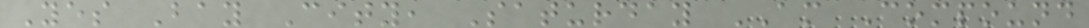Yes Bay City, Saturday AM Compound
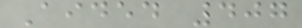Aided 407
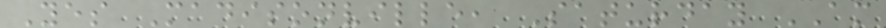Yes Madisonville, Saturday AM
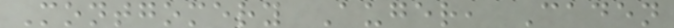Montgomery Auger, Caden
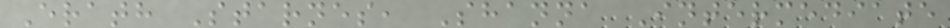Erath Starnes, Shanna Intermediate
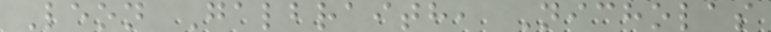Leon Galbraith, Nicholas
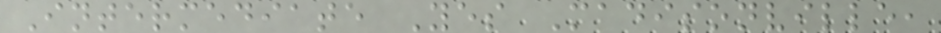Intermediate Yes Madisonville,
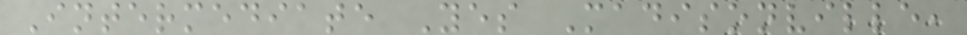Intermediate Yes Madisonville,
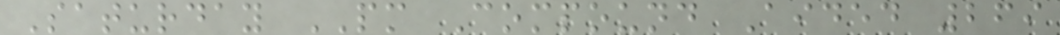Saturday PM Compound Aided 269
